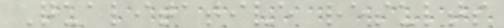Qualitative results
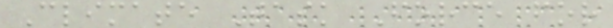Climate Task Force for
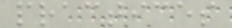practices
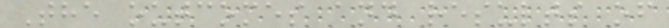The outcomes and results of
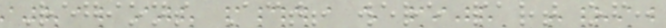Regions Act! were part of:
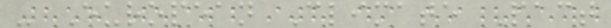- European Climate Pact
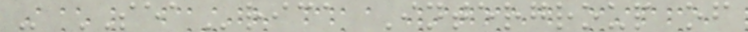- SEArica Intergroup of
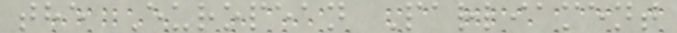the European Parliament
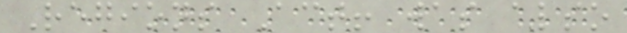Regions Act! was also
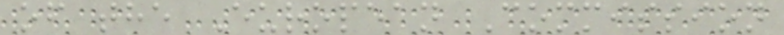of the European Commission
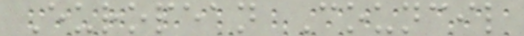European Council
